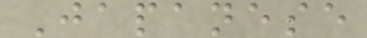Japanese
